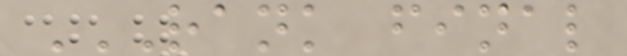RANK FINAL
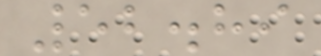52.89
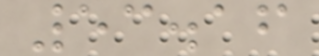53.16
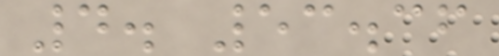4. 53.36
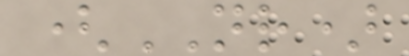(NR)
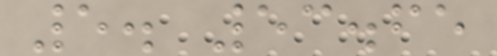5. 53.65
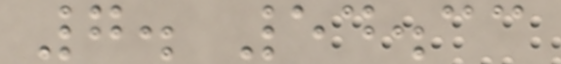7. 54.33
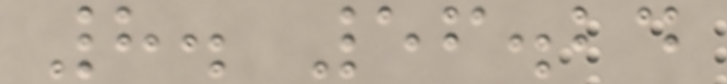8. 56.24
